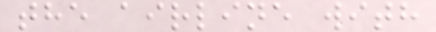the airline with
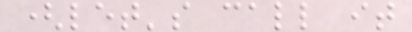(let's call it
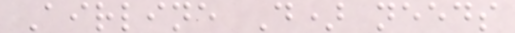Airline D) needs
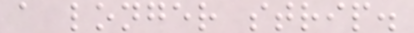a longer strip.
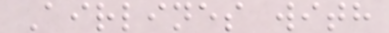Airlines with
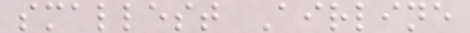smallest Airline
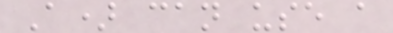A) can use a
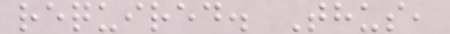required. Thus,
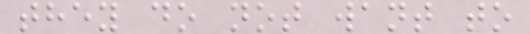they do not want to
